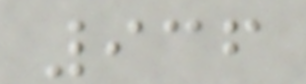936
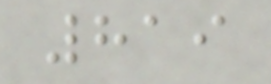819
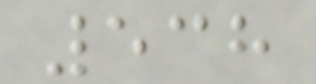538
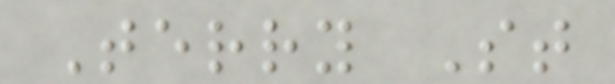Terry St
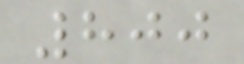800
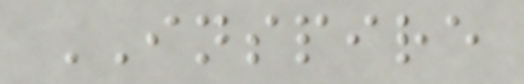INSPIRE
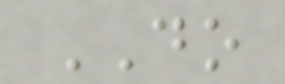DO
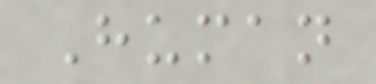Human
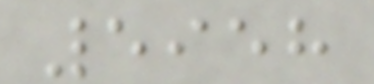5958
